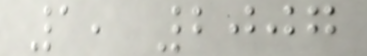1, 2007
